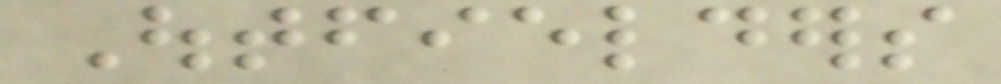Outfielders
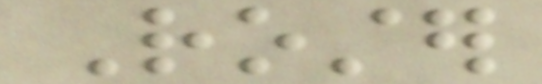Roster
